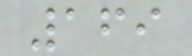169
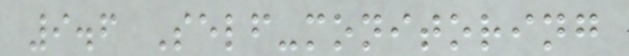9.6 Self-monitoring
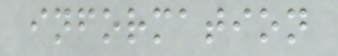information
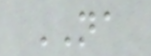NA
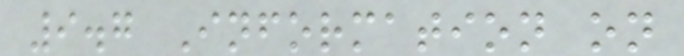9.7 Information on
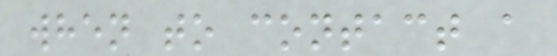when to contact a
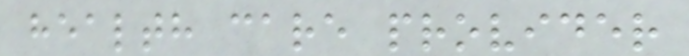health care provider
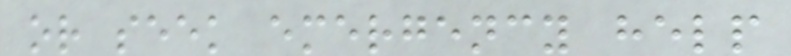or seek emergency help
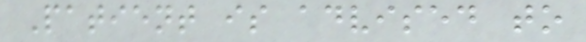Patient is advised to
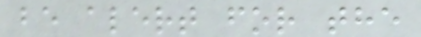be alert for the
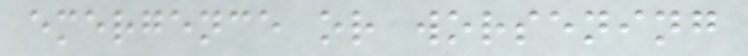emergence or worsening
